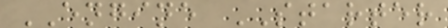ENGINE STARTER
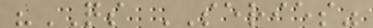"QS SERIES"
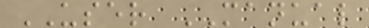USER MANUAL
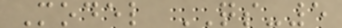Model QS-5
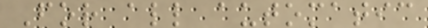For all automatic
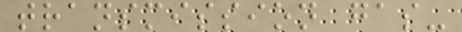transmission gas-
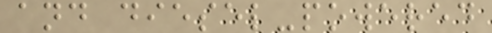and diesel-powered
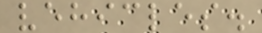vehicles.
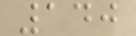140
